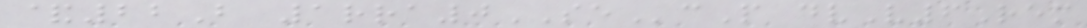&22B 1rra0SEcP dvV6Rem
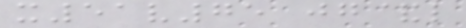x51v75 jg&l
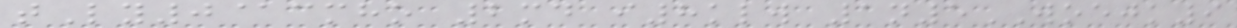tLy0@cmho 2md i8klw 1n5WOEJK9
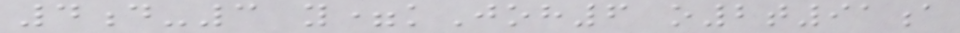4d-3 y=kJoh6 o2t91a
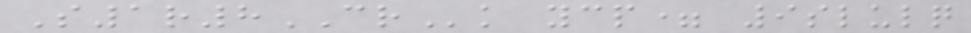S1r8CRk ycp= 9slulq
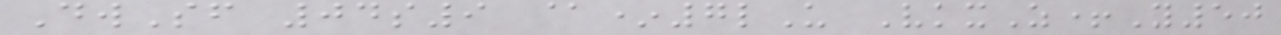DwSf 04s9 @*7lU VkxZ+Y50
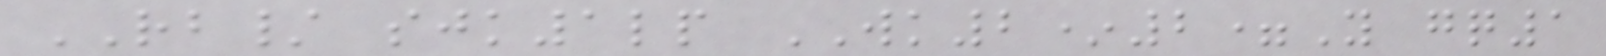RB/ sjk1lp WK2*2=Y gq1
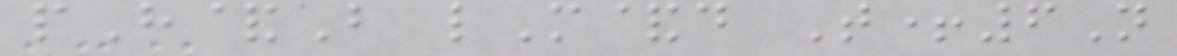pH&B lM&d T+6N
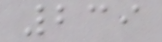239
